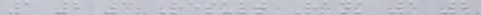1 2 3 Result Rank 1 2
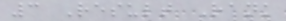3 Result Rank
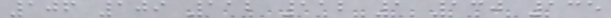106 109 112 112 1 130 135
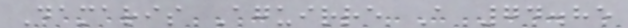Damaris Aguirre A 74.85
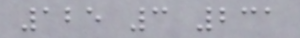125 3 231
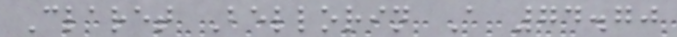Claret Bellorin A 74.70
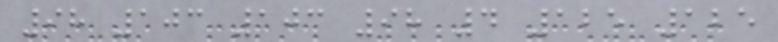98 103 103 98 4 125 125
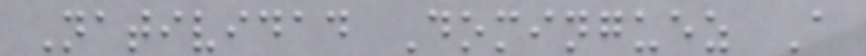Natividad Dominguez A
